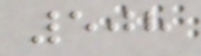508
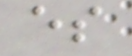es
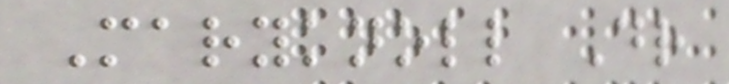Maryknoll Dr
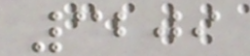3209
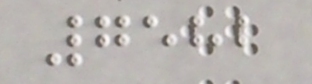7582
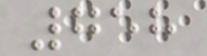758
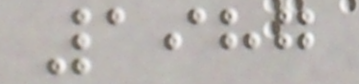1987
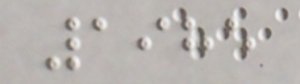1985
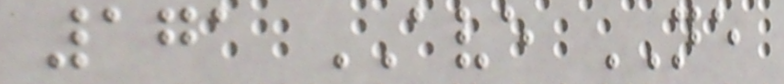171 AVE NE
